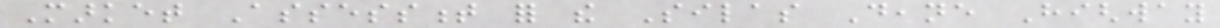Market Assessment for the Silas Deane Highway
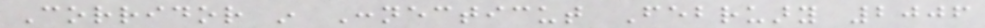Corridor in Connecticut February 2006
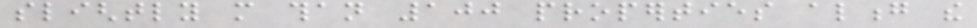slightly more than 100 properties along the
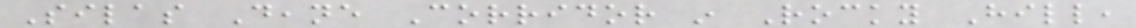Silas Deane Corridor in Rocky Hill,
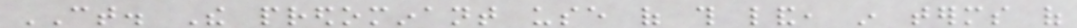CT. The predominant use of this land, in terms of
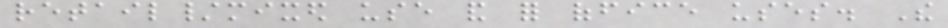retail/mixed use and for office uses. The
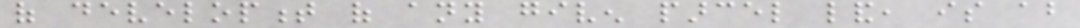of development of any given parcel land, is about
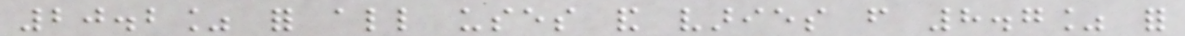20.2% for all uses and varies from 8.7% for
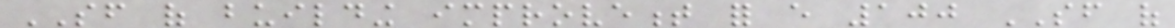SF of building improvement for every 100 SF of
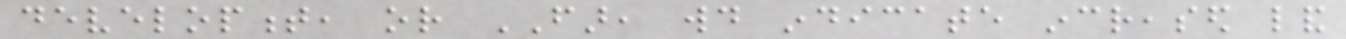development, or FAR, would indicate increased land
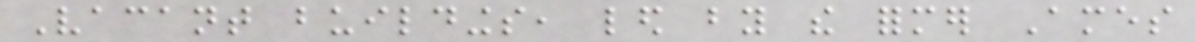Vacant buildings, led by the former Ames
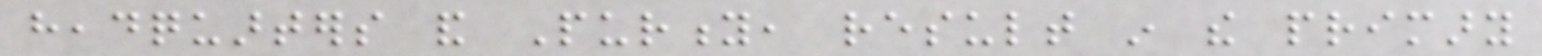headquarters and Purity, result in the primary
